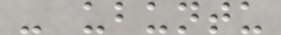- ubuntu
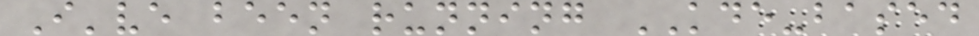I've been running KDE-based
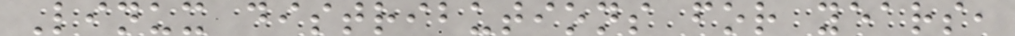Linux distributions for years,
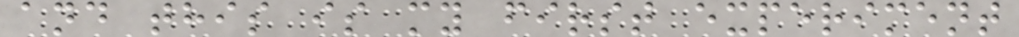and this is my first experiment
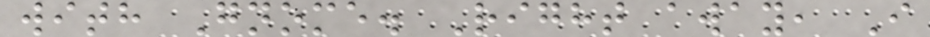with Gnome. Right away, I
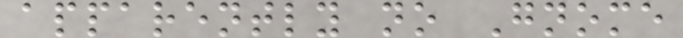apparently no Gnome
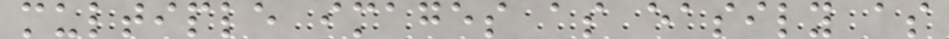multiple images as easily as
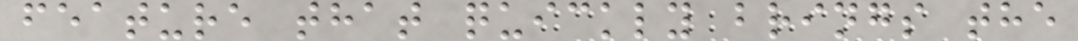feature that quickly brings the
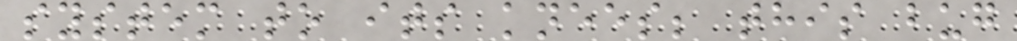system to its knees; this bug
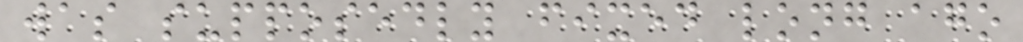was supposedly fixed long ago
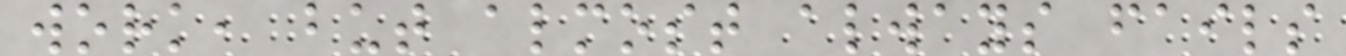work, but almost always fails
